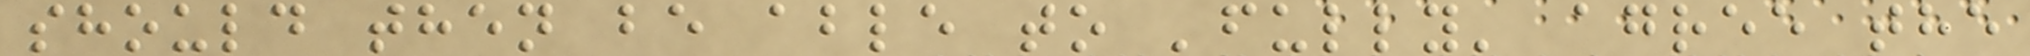should then be able to 'fully' agree the
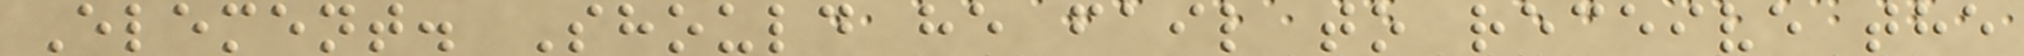Element. Should he fail to receive the
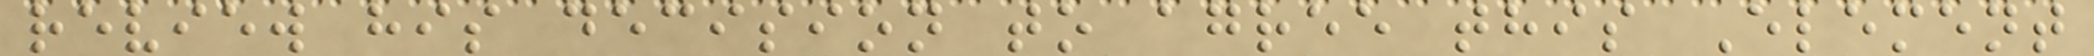review his decision to agree this Element
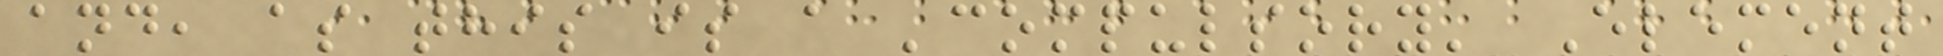and, as this is a 'compulsory' Element
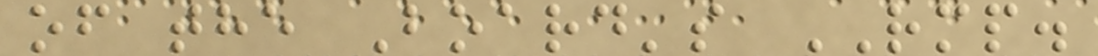of the Board's RMP.
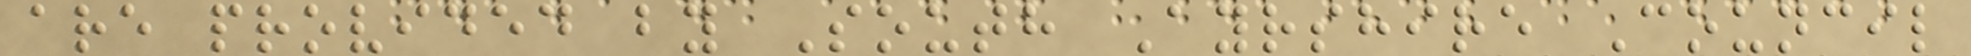are provided by South Ayrshire Council
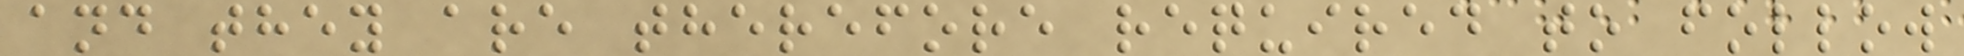and they are therefore required to follow
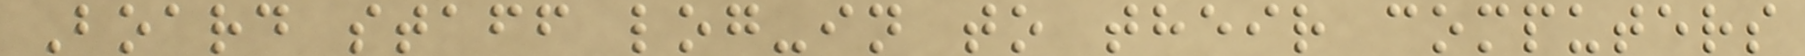Board staff log-in to their computers
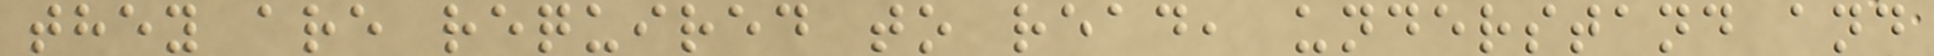they are required to read, understand and
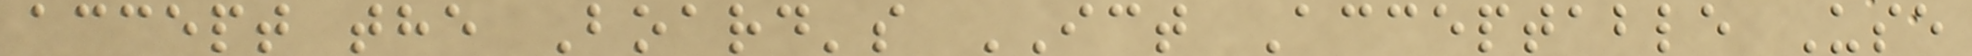accept the Board's ICT Acceptable Use
